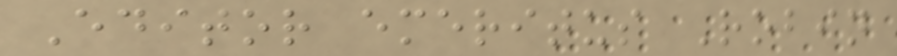Editor emeritus Robin
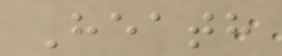Heath
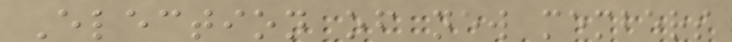Election of new members
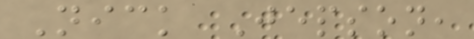Nick Jepson,
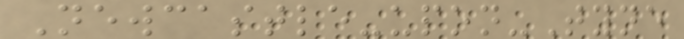Newcastle-upon-Tyne
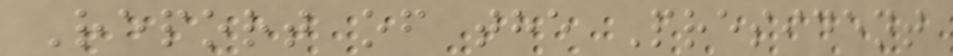Report of the President
